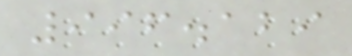996.129
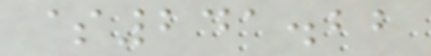$241.22
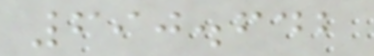690.642
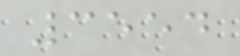3554
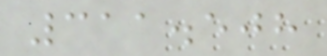311.508
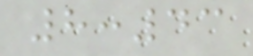8:43
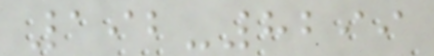192-8299
